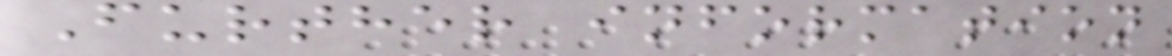Further information
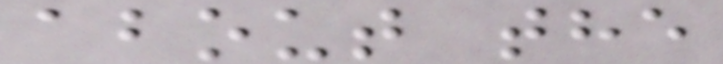about the
